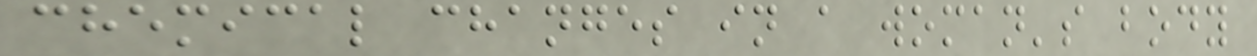chemical changes in a woman's body
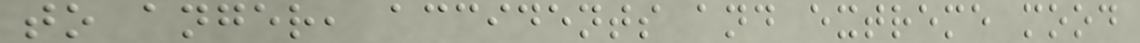to anger, accidents and extreme mood
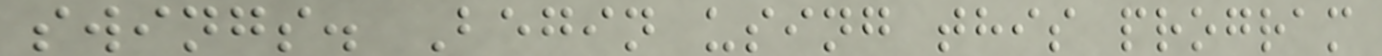swings. Begin using this program
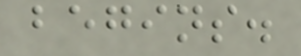begins.
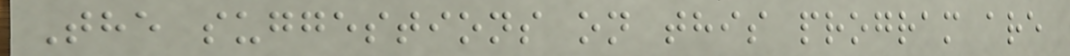The suggestions on this program are
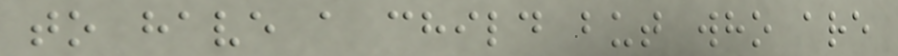to have a child but who are
